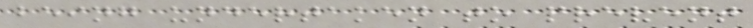being undertaken to prevent
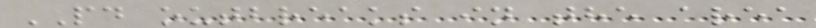PD outbreaks in the area
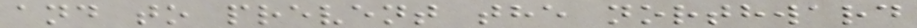and to prevent the northward
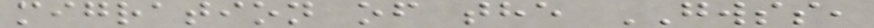migration of the GWSS,
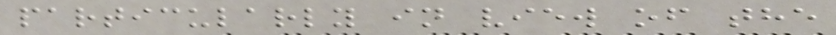particularly in view of the
